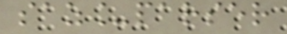saz_parser
